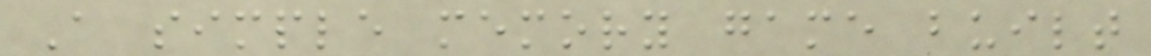A simple memory game built
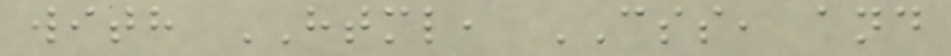with HTML, CSS, and
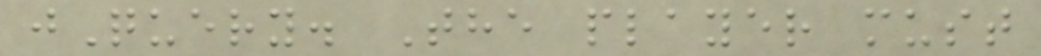jQuery. The player must
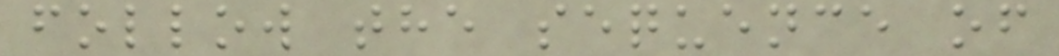follow the sequence of
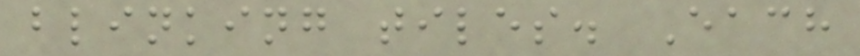blinking tiles. Each
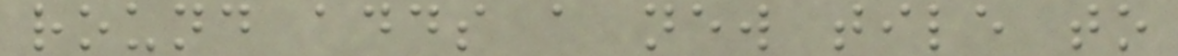round adds a new tile to
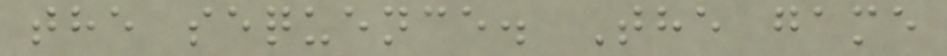the sequence. The game
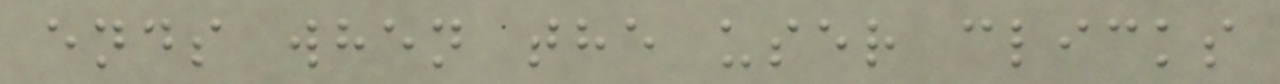ends when the user clicks
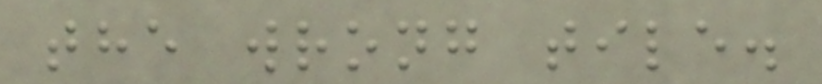the wrong tile.
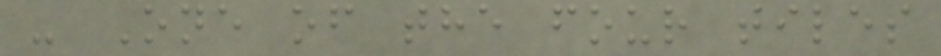- One of the four tiles
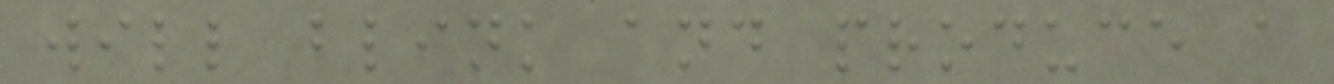will blink and produce a
